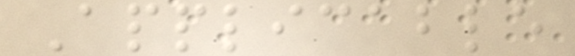Applicable
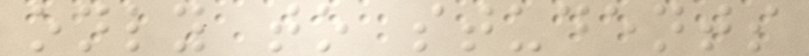only to students
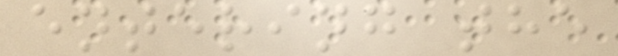entering the
